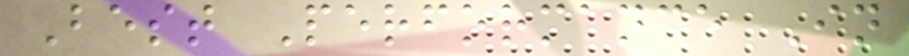Best Performance In
